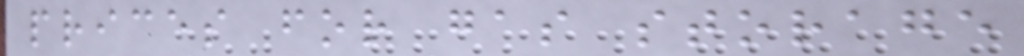prices for gas storage
